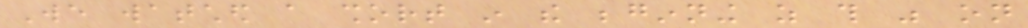We watched a short in the beginning as this was on
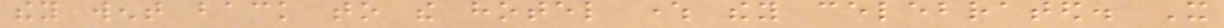they went back to the hotel where they celebrated. It
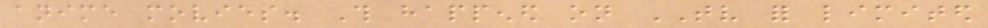anime movies. This happened on TV for limited
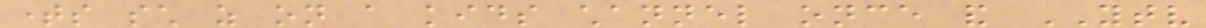times such as on a kids channel once and YTV
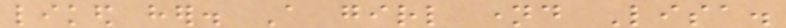liked her. A girl named Lisa.
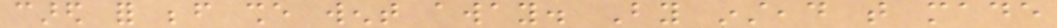cared for before she went away. By instead that made
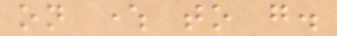on where to go.
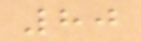80
